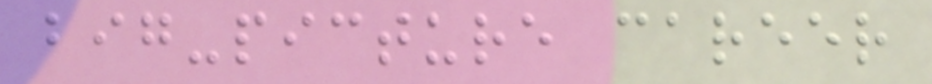big-picture career
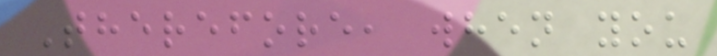Therefore, when you
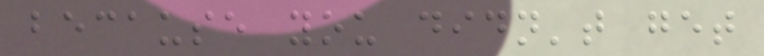because you didn't get
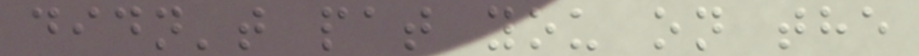didn't pat you on the
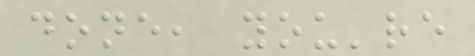done, you're
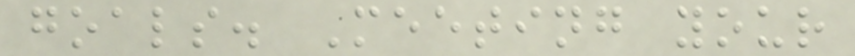goals. Meeting your
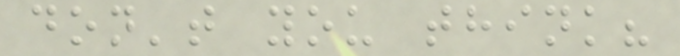don't you think?
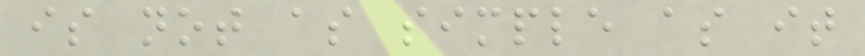is not as simple as it
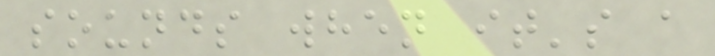sounds when it's a
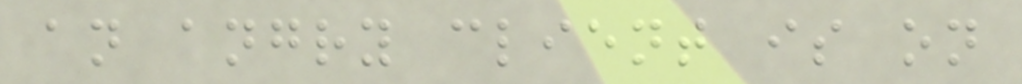an angry client is on
